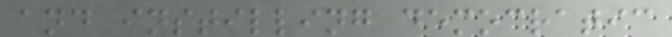and instilling democratic
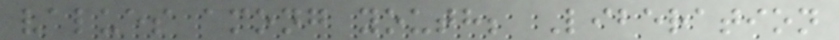values among youth; Liberation
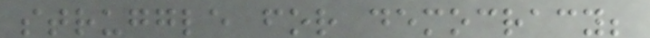struggle for democracy;
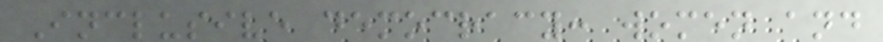Inclusive democracy: women and
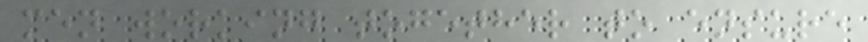men working together to ensure
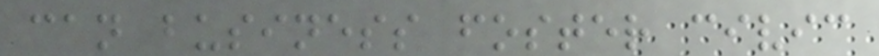can business foster civic
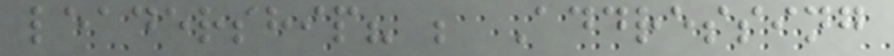leadership? ; Addressing
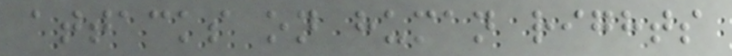attacks on human rights
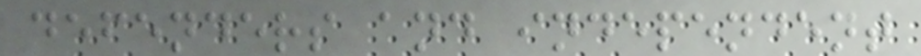defenders and independent
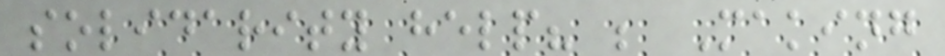solidarity help? ; Making
